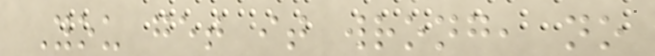You get it wrong, no
